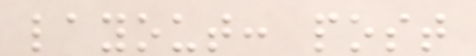layout: post
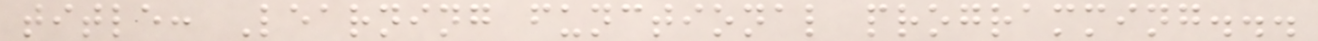title: Learning functional programming...
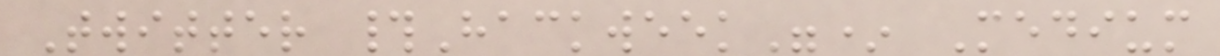Twitter #Hackweek"* Medium
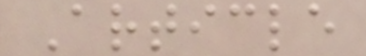Article
